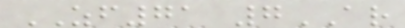ZF71 7AR
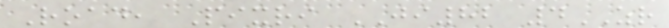Road, Pixri JI82 4ZR
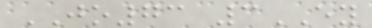JO73 3EY
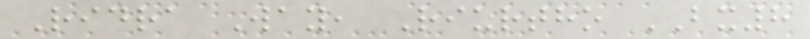Ridra Way, Riurtho BX8
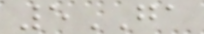5GA
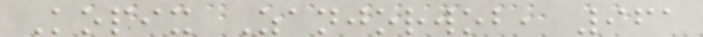Kopix Zanjorwob, 961
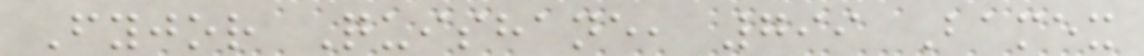Fyjor Quishane, 799 Bamex
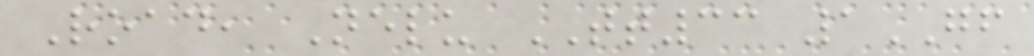Road, Nelu TT33 1GF
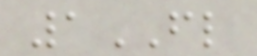1FL
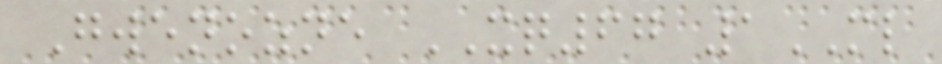Gwenozne XQ67 1ML
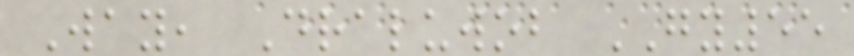Way, Draluwob GY55
